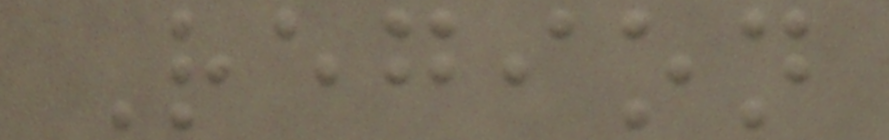Region
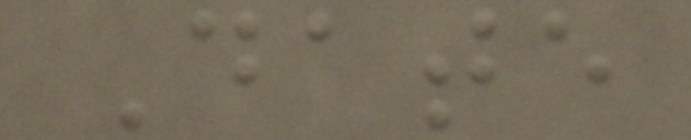Date
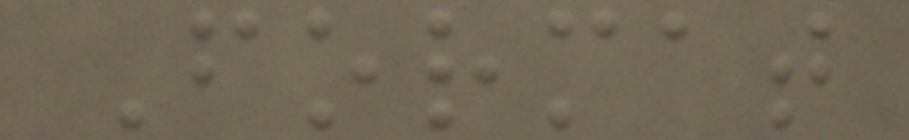Format
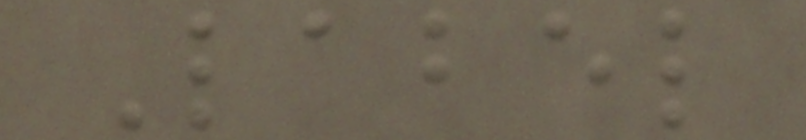Label
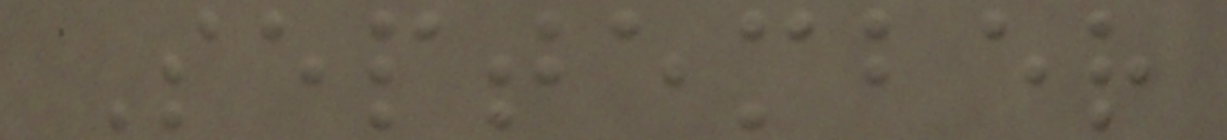September
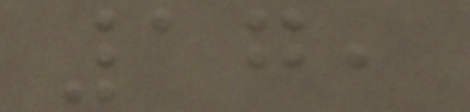17,
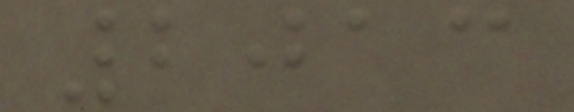2013
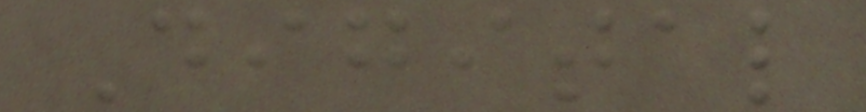Digital
